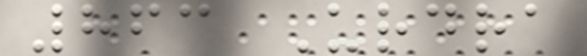863 Urdra
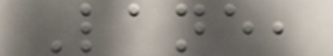Lane,
